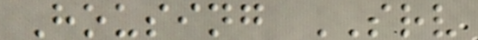Housing SRV
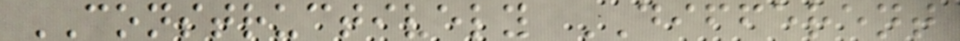CONSTRUCTIVELY DIFFERENT
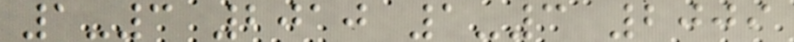1-3 2010 1-3 2009
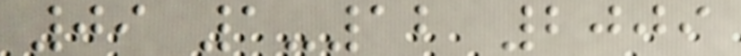09 1-12 2009
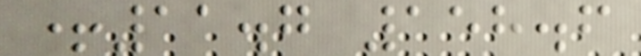+11.7 158.6
